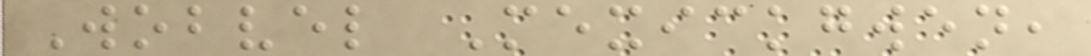Wobvel Mexickgwen,
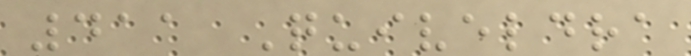411 Quiveldra
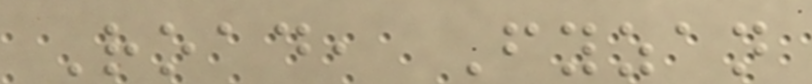Road, Fyzan
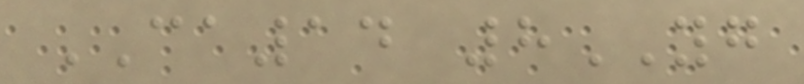CA14 8YG
